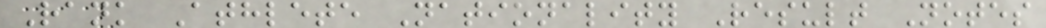Rank Athlete Nationality Result Notes
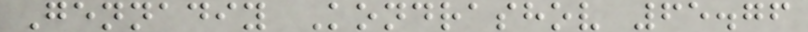Gennadiy Kondrashov 65.76
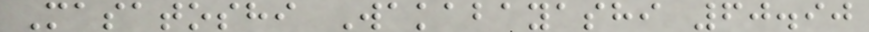Masatoshi Wakabayashi 60.90
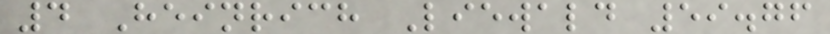4 Heinrich Liewald 59.76
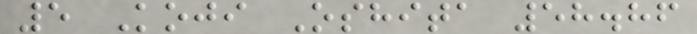5 Koji Oshita 58.86
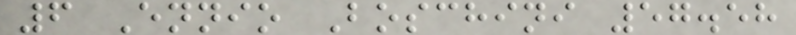6 Ennio Boschini 57.58
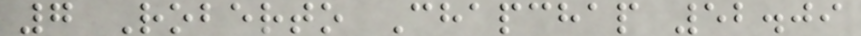7 Roberto Chapchap 52.09
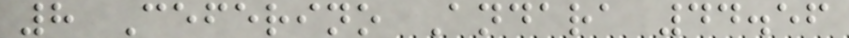8 Ceferino Andara 44.56
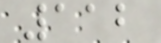112
